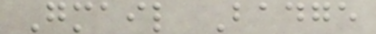Gmail Badge
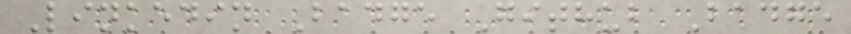Linkedin Badge Github Badge
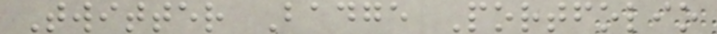Twitter Badge Portfolio
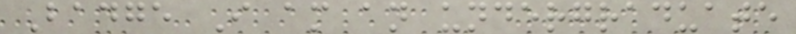Badge I am an undergraduate
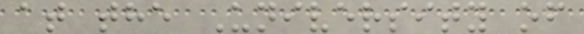at the University of
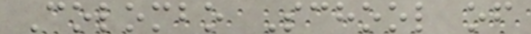Colombo School of
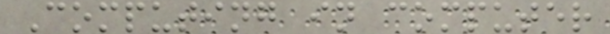Computing in computer
